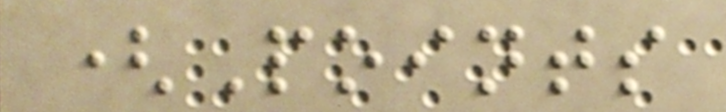(Points
